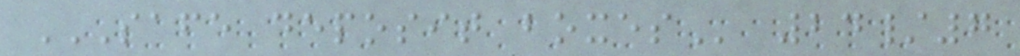SAFE DEPOSIT BOXES 24/7
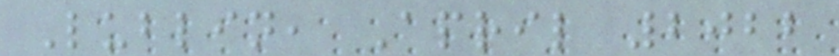Lublin, April 2022
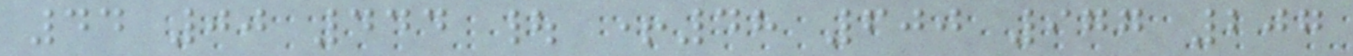44 00 444 | +48 600 977 207
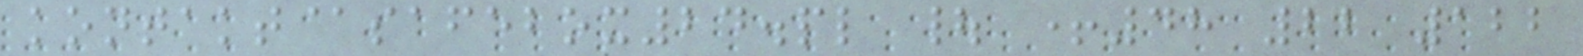kontakt@safebox24.pl | +48 22 122
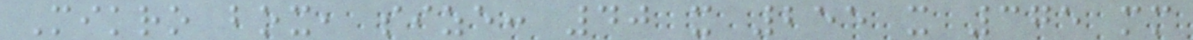Mikro box, size: 40 x 255 x 375 mm
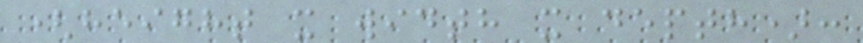(height x width x depth):
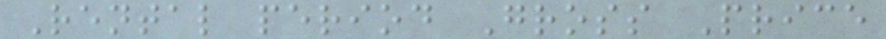Rental period Gross Price
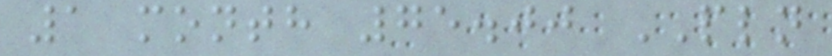1 month 75.00 PLN
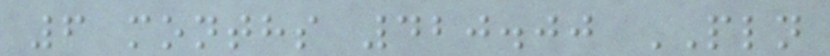6 months 420.00 PLN
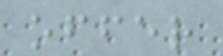offer
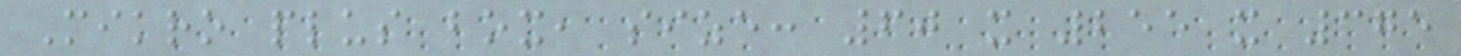Mikro plus box, size: 60 x 255 x 375
